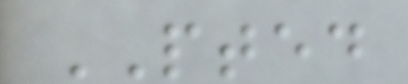PTED
